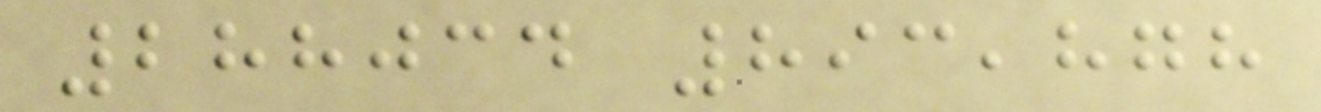288034 893,878
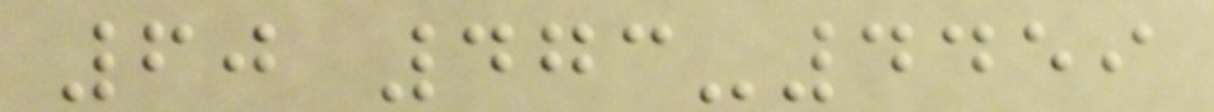60 473-4459
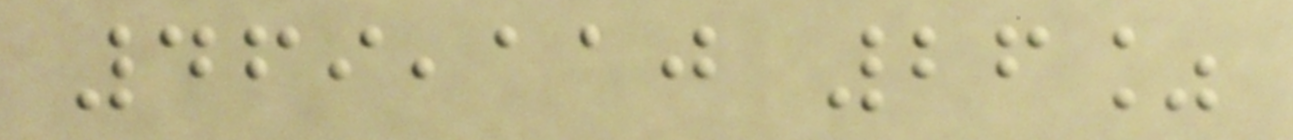469,110 26%
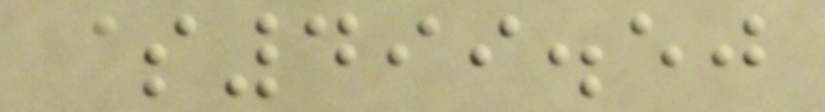$499.50
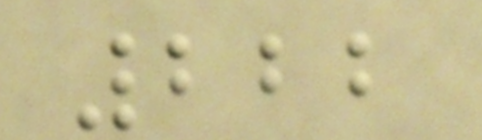222
